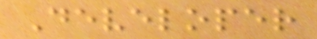Developer
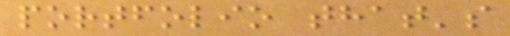portfolio that's
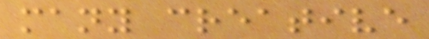many creative
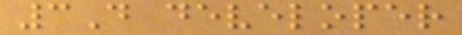3D developer
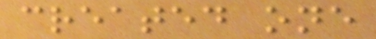created one
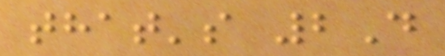that's 2D
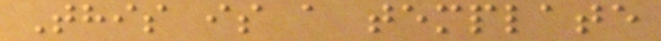This is a template
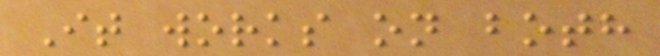It works on both
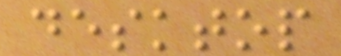desktop
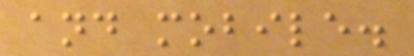and mobile.
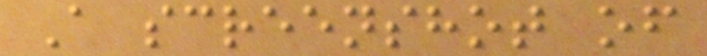A screenshot of
